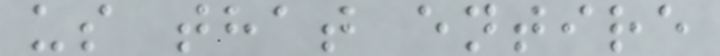us that entire
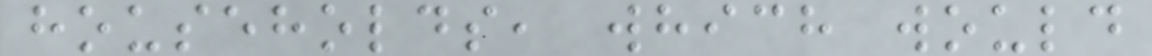households, which would
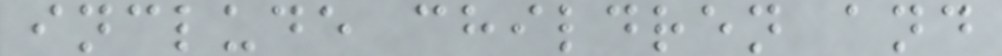include children and
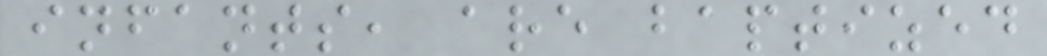infants, are baptized
